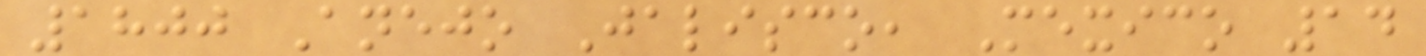1800 Anejo Jalisco, Mexico 14
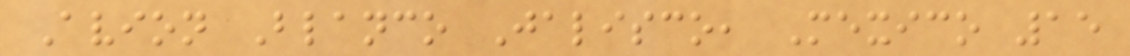Avion Blanco Jalisco, Mexico 15
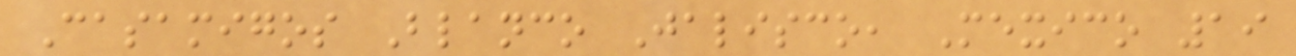Casamigos Blanco Jalisco, Mexico 19
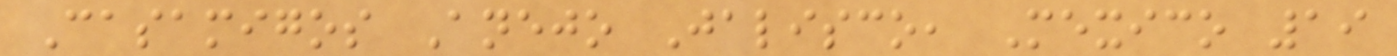Casamigos Anejo Jalisco, Mexico 19
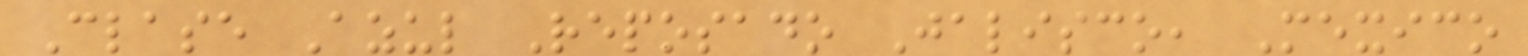Clase Azul Reposado Jalisco, Mexico
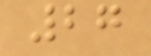27
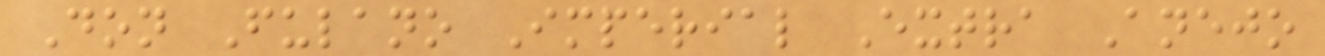Don Fulano Imperial Extra Anejo
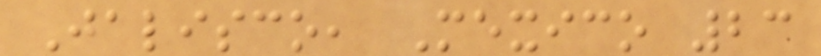Jalisco, Mexico 23
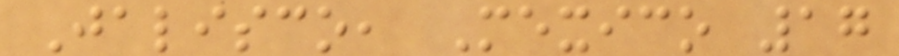Jalisco, Mexico 17
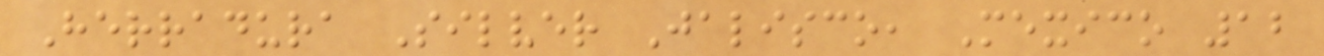Herradura Silver Jalisco, Mexico 12
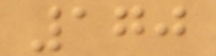170
